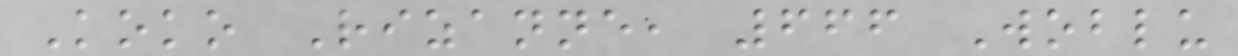Koko Rizanne, 666 Woblu
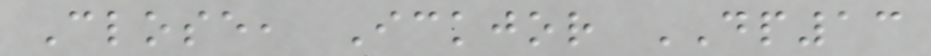Close, Ickjor DP13
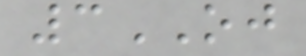3OJ
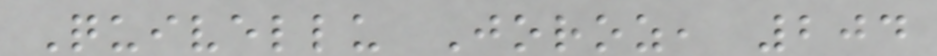Quivellu Joroz, 204
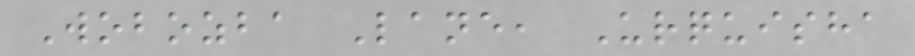Wobozba Lane, Urquisha
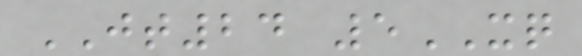JT24 5XQ
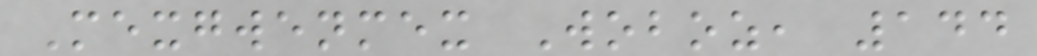Mexgwenmex Woboz, 144
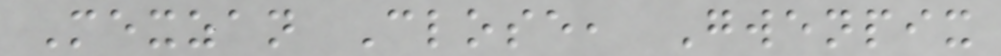Mexzan Close, Gwenpix
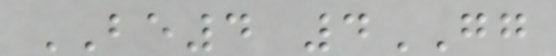BE4 4GG
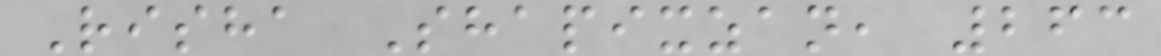Risha Shapixzan, 263
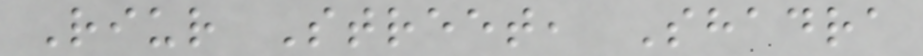Riur Street, Shadra
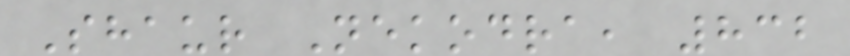Shaur Nekodra, 832
